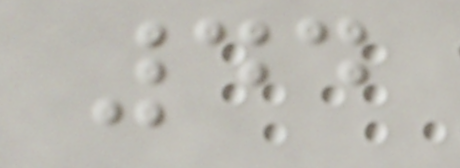44
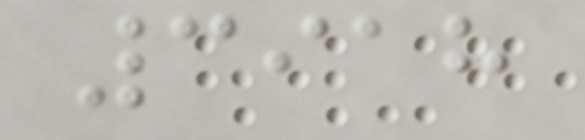3918
